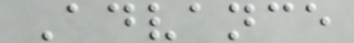Advance
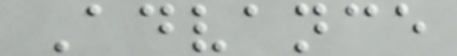Advance
